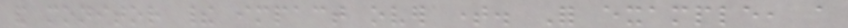and monitor their impact over time. For example, a
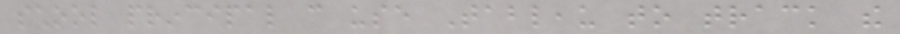school principal can use Tableau to track the
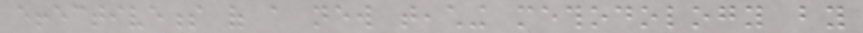effectiveness of a new teaching methodology by
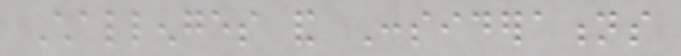Challenges and Considerations
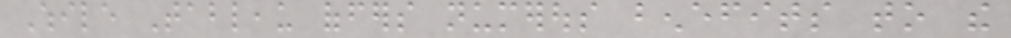While Tableau offers numerous benefits to the
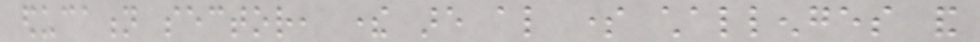education sector, there are also some challenges and
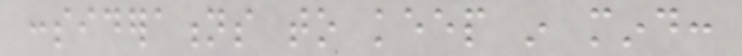considerations to keep in mind:
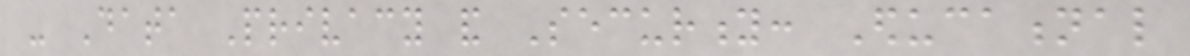- Data Privacy and Security: Educational
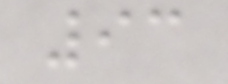93
